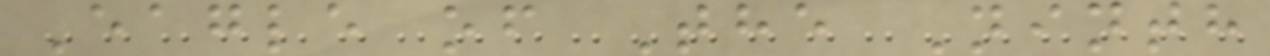Eagle of The Ninth
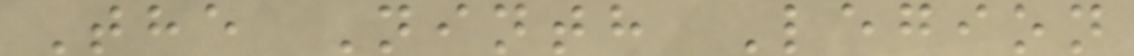The Ninth Legion
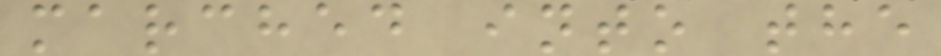marched into the
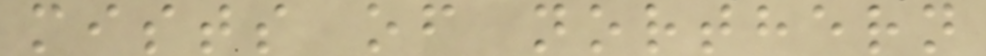mists of northern
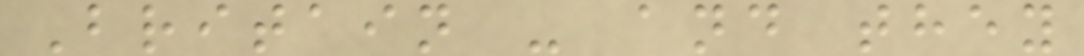Britain - and they
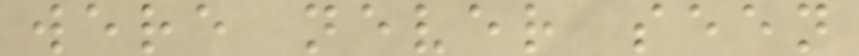were never seen
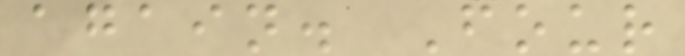again. Four
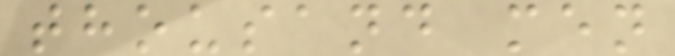thousand men
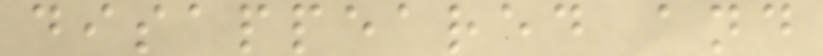disappeared and
